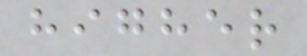higher
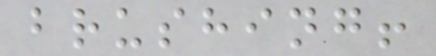brushing!
